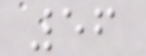56
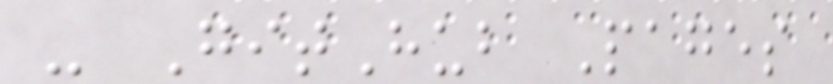- GitHub Pages
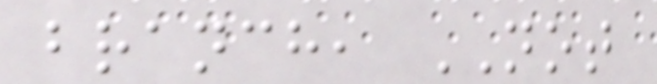branch, NOT
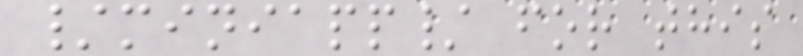/miniapp/ for this
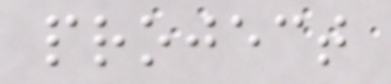project
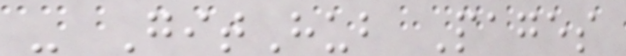- GitHub Pages
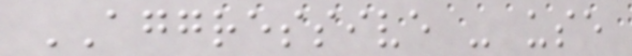AGGRESSIVE - use
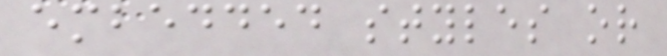embedded styles or
